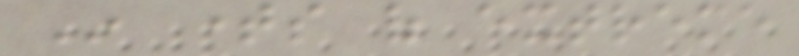In times of extreme
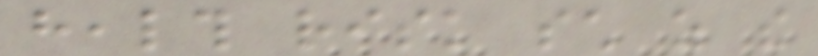health risk such as the
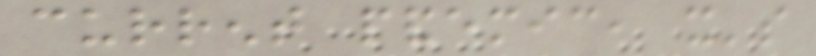current pandemic, it's
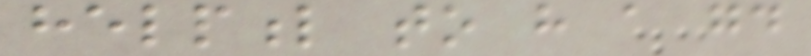helpful to have a good
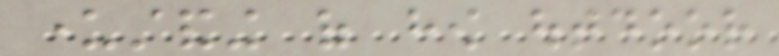understanding of how outdoor
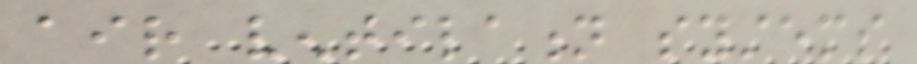air ventilation systems
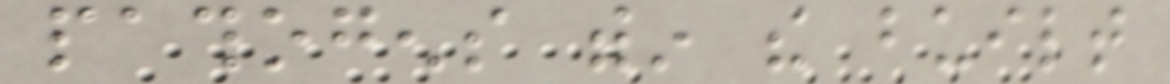pathogens within the built
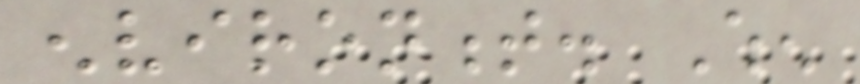environment. When
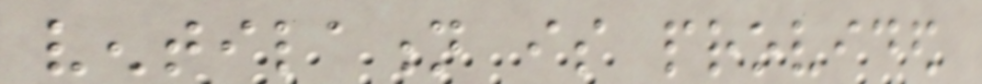ventilation is provided
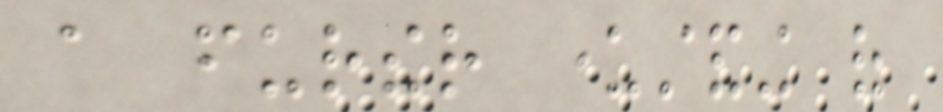a further understanding of
